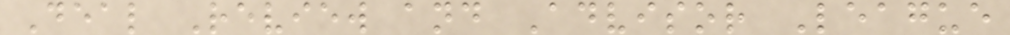Deal Review and Advisor League
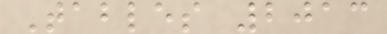Tables 2013
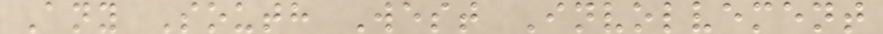Any South West Involvement
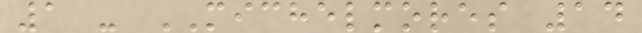1 - MICHELMORES 14
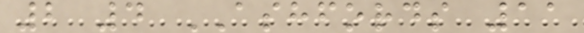2 4 ASHFORDS 11
